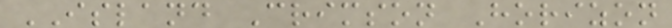ISLAND Crimson Horizon
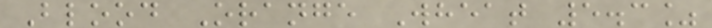Blood Orange Wheat 5.3%
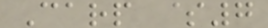Carp $7
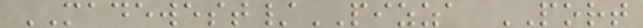MADEWEST/PIZZA PORT
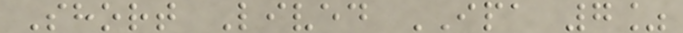Short Lived IPA 7%
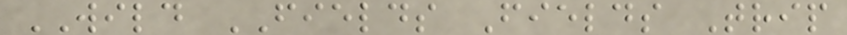WILD FIELDS Fields Trip
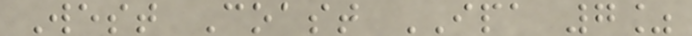West Coast IPA 7%
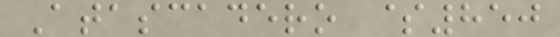Atascadero $850
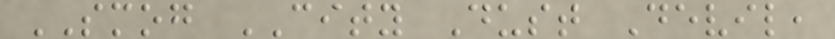SMOG CITY Dust Devil,
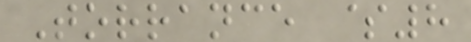Torrance $8
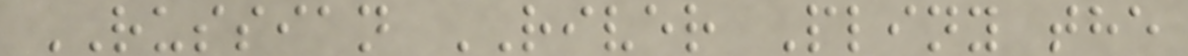RUSSIAN RIVER Pliny the
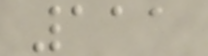111
